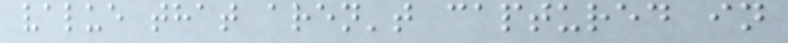value that aren't captured in
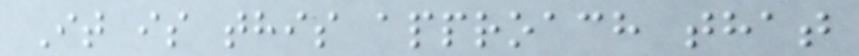It is this approach that
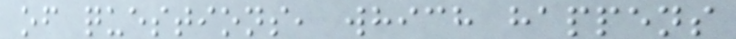of questions, which happens
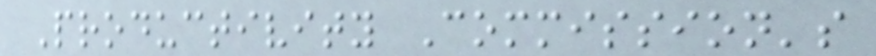Productivity Commission's
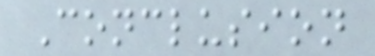Conclusion
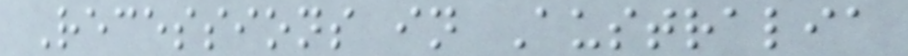Recessions in Australia
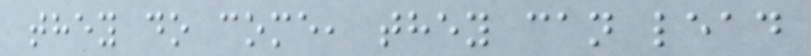they do come, they can lead
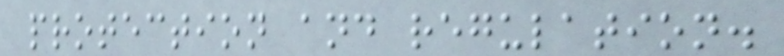protection and regulation.
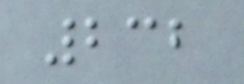232
